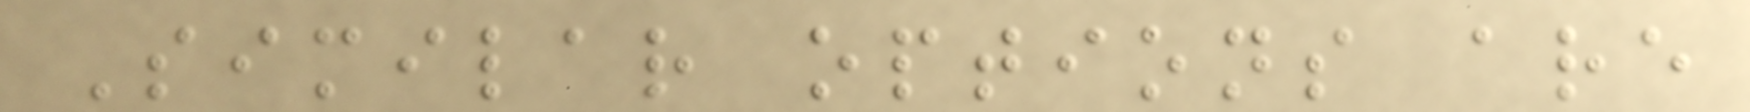Similar options are
